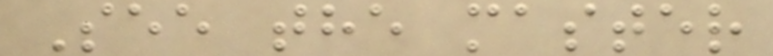See the master
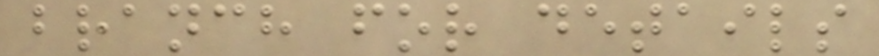branch for details
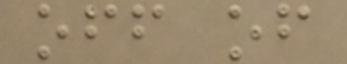off of
